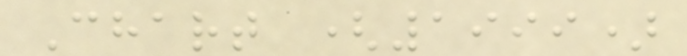Chart (1999)
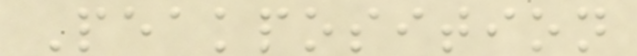Peakposition
